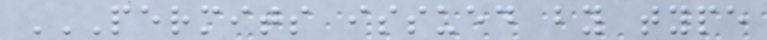PERMITS ISSUED BY TYPE
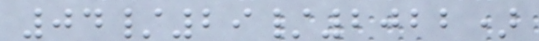04/29/2022)
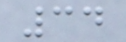34
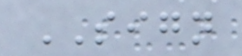SIGN
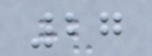27
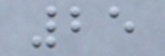25
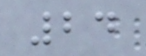24
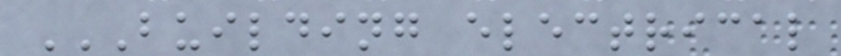BUILDING ELECTRICAL
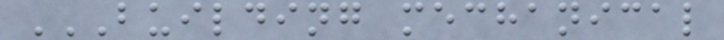BUILDING MECHANICAL
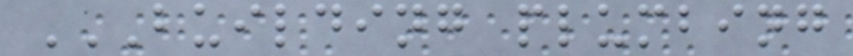BUILDING PLUMBING
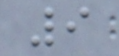9
